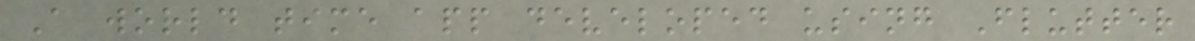A world time app developed using Flutter
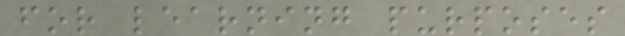for learning purposes
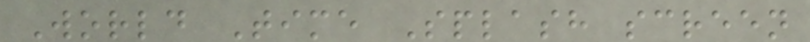World Time Splash screen
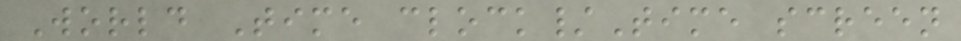World Time clock/Time screen
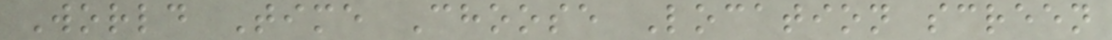World Time Choose Location screen
